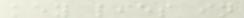key lies in
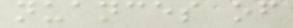nuances of
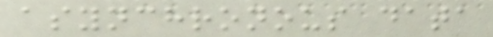asynchronous data
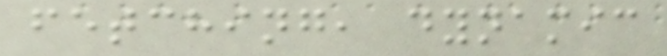fetching, dynamic
